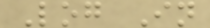Log In
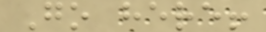Go here!
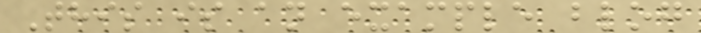This is an example blog
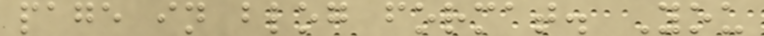page in blog format. You
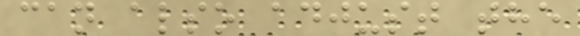can also adjust the
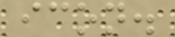icon.
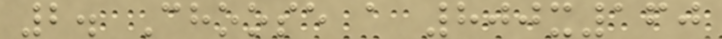2. Choose a 800x160
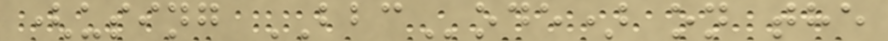(using BBCode) on the
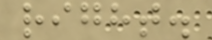right.
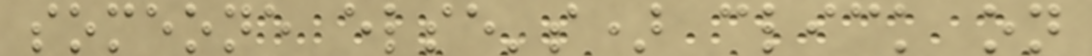someone else's) click on
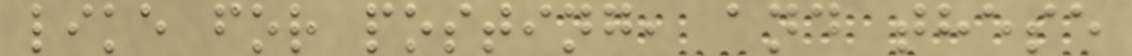like for posting, and these
